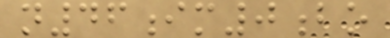n46im0bo
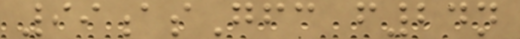99asGfc f24n
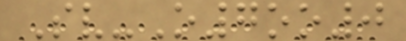Sv-O7oo0
